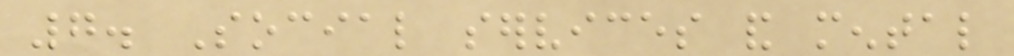7. Social services and mental
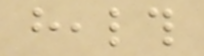health
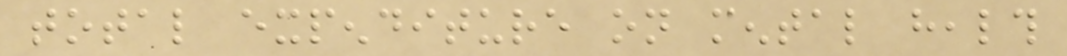total expenditure on mental health
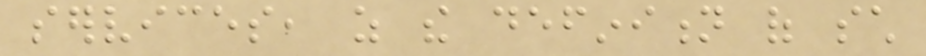services, as the definition of such
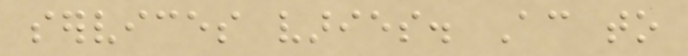services varies. According to
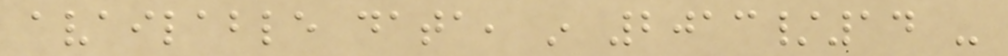available data, in 2013/14 -
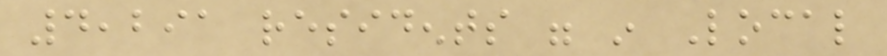4,291 residents were in Local
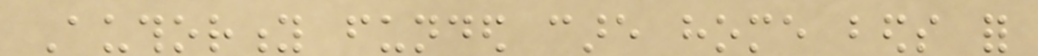Authority funded care home beds for
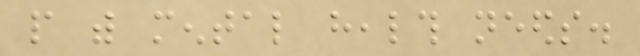people with mental health needs.
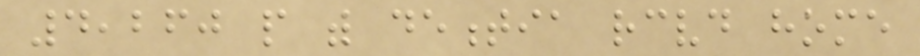4,260 people with dementia received home
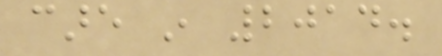care in 2014.
